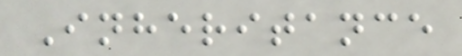Inheritance
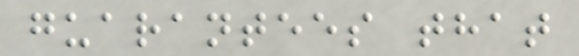guarantees that
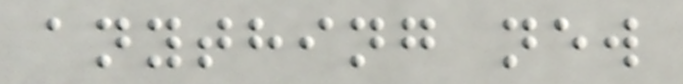anything new
